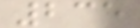235
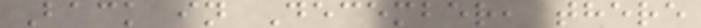Back in December, there
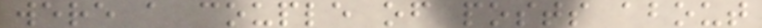were a couple of posts about
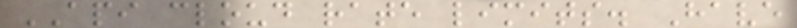API cloud rate limits. Have
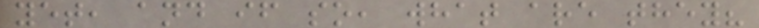yet, and if so, what are they?
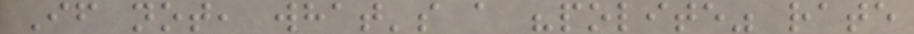If not, what's a "polite" rate
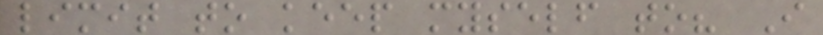limit to keep myself to? I
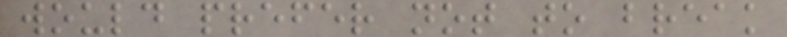would prefer not to break
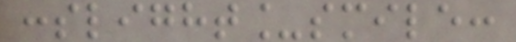:slight_smile:
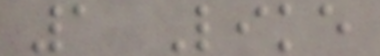1 Like
